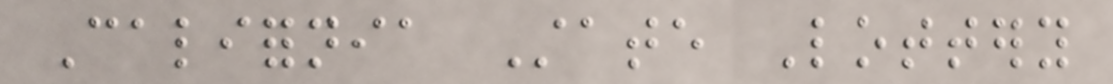California State Lottery
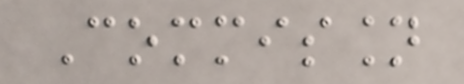Commission
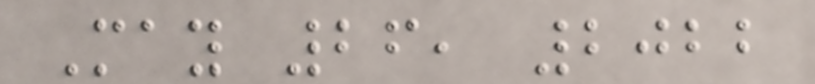May 26, 2022
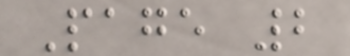Page 2
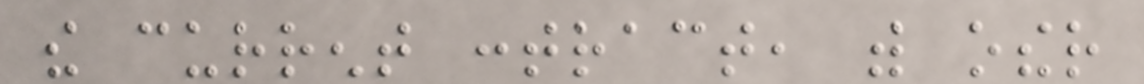the current contract, with other
